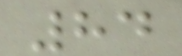84
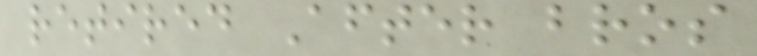retired After bros
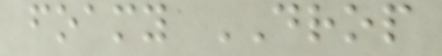foamy DROP
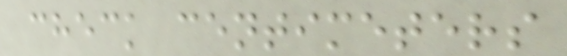check centimeters
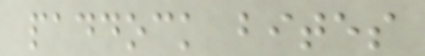paddock bites
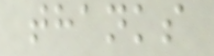thanks
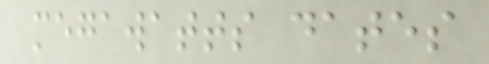megawatts dates
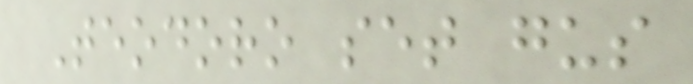Teodoro set gus
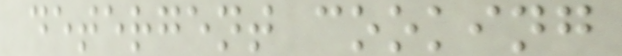detergent cooking
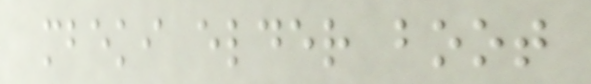mbeki elder boot
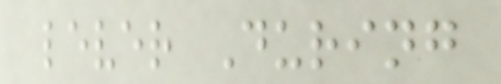lever During
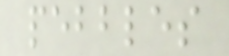pebbles
